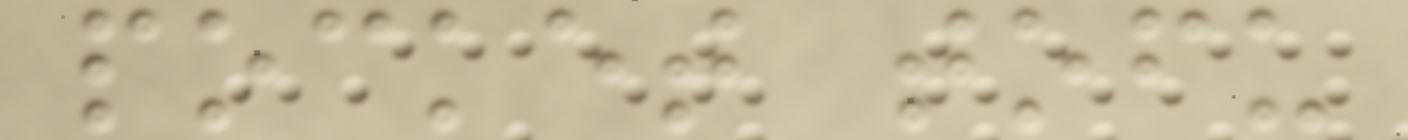pocket tofu
